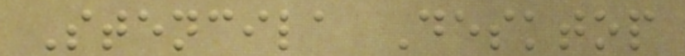Stencila Desktop
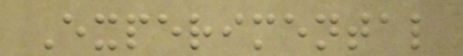Experimental
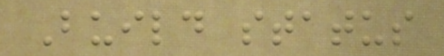Build status
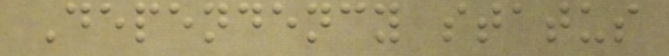Dependency status
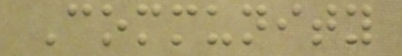Community
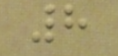8
